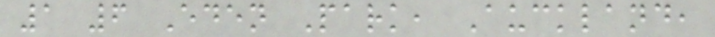1 6 Eden Park, Auckland,
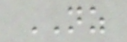NZ
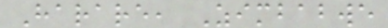Harare, Zimbabwe
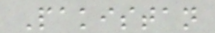Pakistan
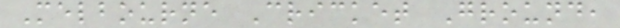Melbourne Cricket Ground,
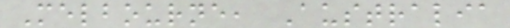Melbourne, Australia
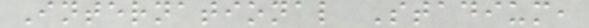International Stadium,
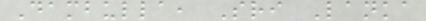Dambulla, Sri Lanka
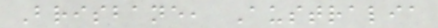Brisbane, Australia
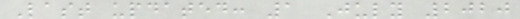Last updated: 1 July 2020
